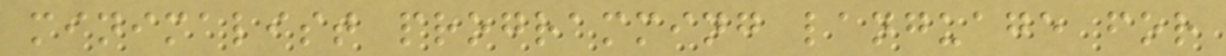minimalist programming language for
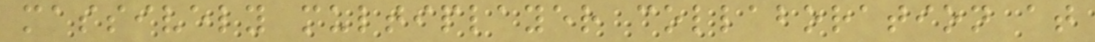massively multiplayer collaboration at
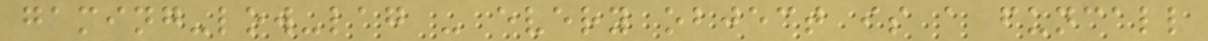gaming-low-lag - every object is a funcall
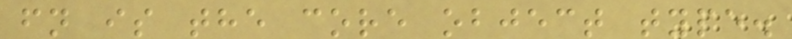fn is the core object type.
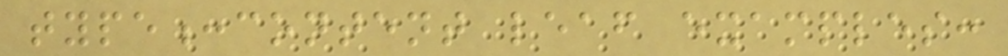type:content leaf examples:
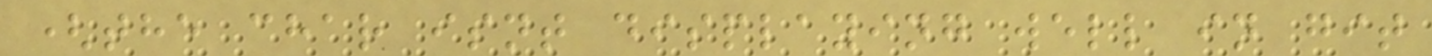(the char isnt displaying well in git
